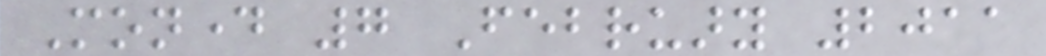Monday 7 February 2011
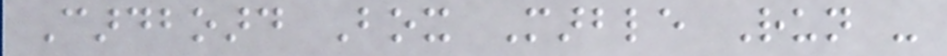Cardboard Box Marble Run -
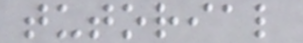tutorial
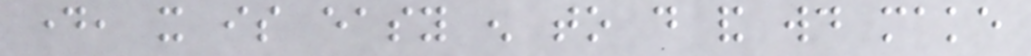day, it is easy enough to do and would make
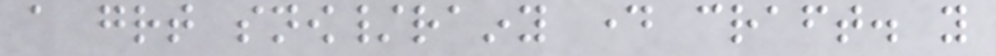a great snow/rainy day craft. you
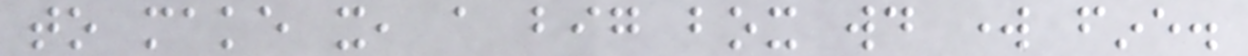to make it, a big box would work fine.
